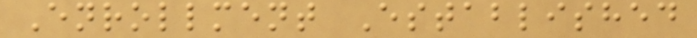Enrollment Established
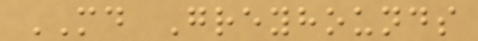MD Greyhounds
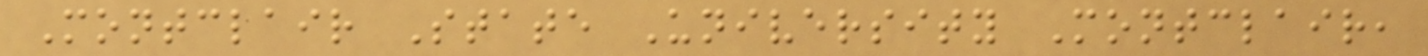Montclair State University Montclair,
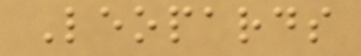Leopards
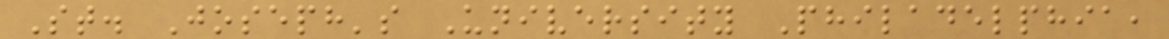St. Joseph's University Philadelphia,
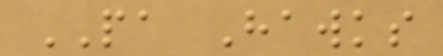PA Hawks
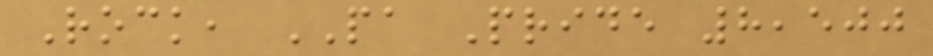Rock, PA Pride 8,500
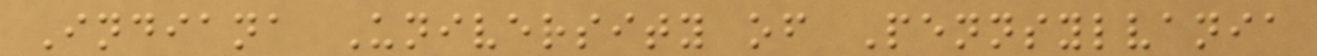Indiana University of Pennsylvania
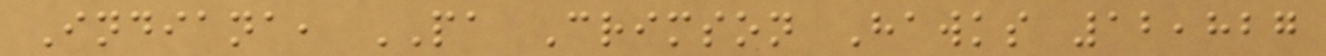Indiana, PA Crimson Hawks 12,827
